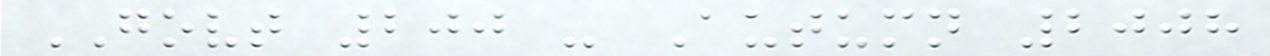GOVT 200 - Autumn 2008
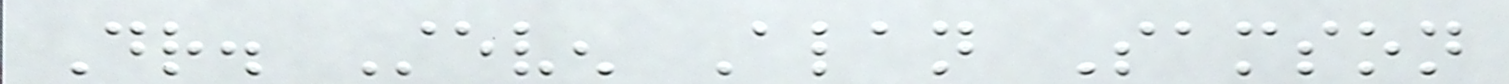Dr. Steven Alan Samson
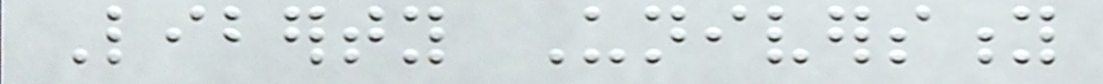Liberty University
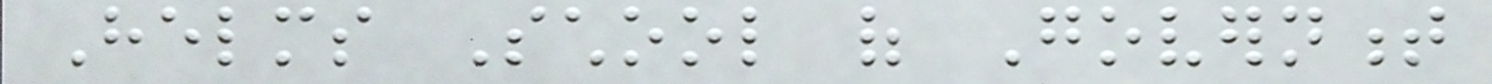Helms School of Government
